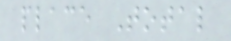place Total
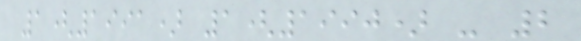1(1991) 1(1990) - 2
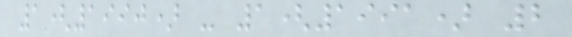1(1990) - 1(1991) 2
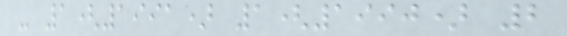- 1(1991) 1(1990) 2
